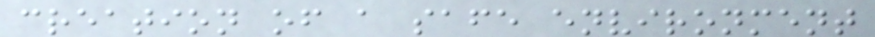creation of a safe environment
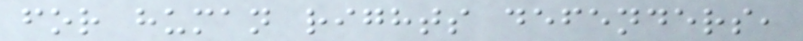for human rights defenders,
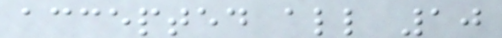accepted all 10
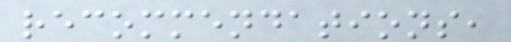recommendations,
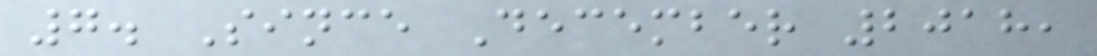7. Since December 2018,
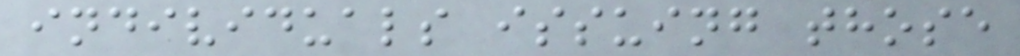individuals issuing those
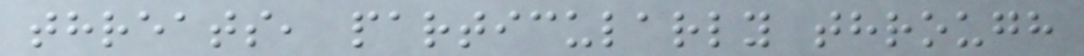threats, particularly through
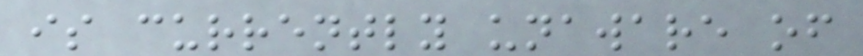is currently unaware of
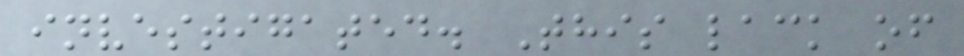investigated. This lack of
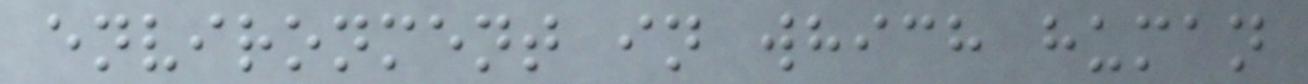environment in which human
